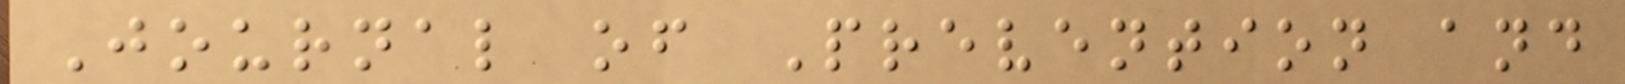Journal of Prevention and
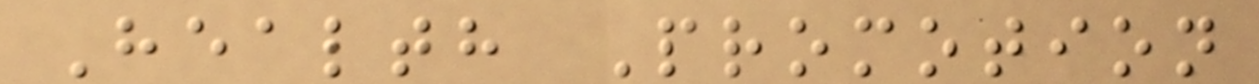Health Promotion
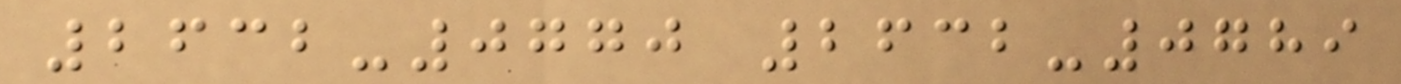2632-0770 2632-0789
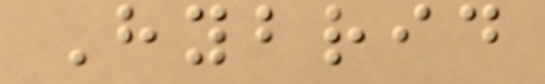Hybrid
